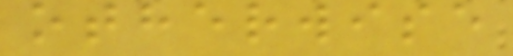otherwise
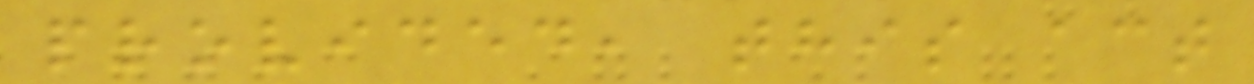provided, this act
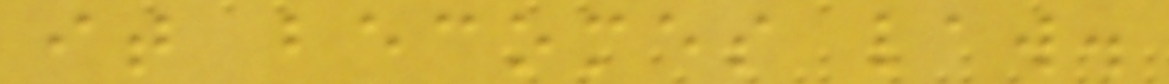it becomes law.
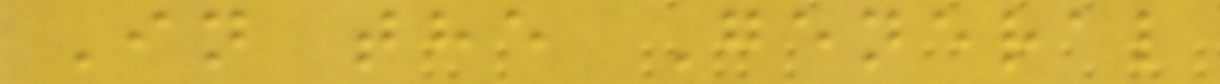In the General
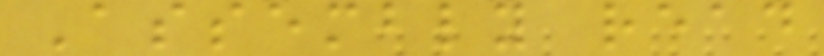Assembly read
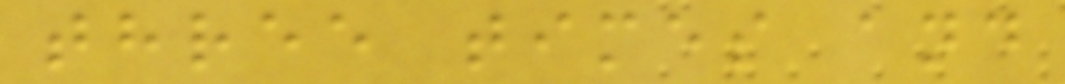three times and
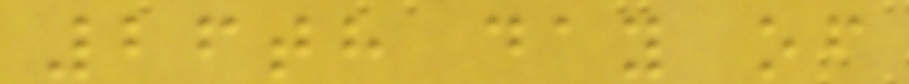26th day of
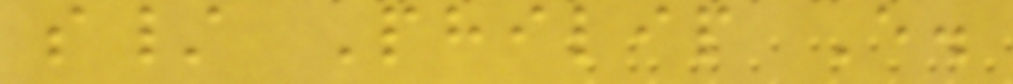s/ Philip E.
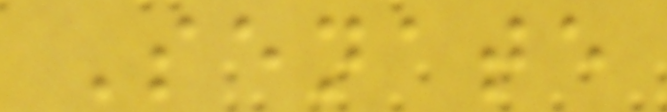Senate
